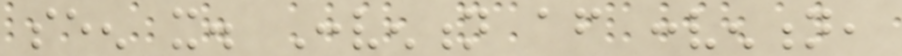seen it. Convention after convention,
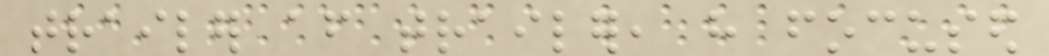trailer after trailer, have focused
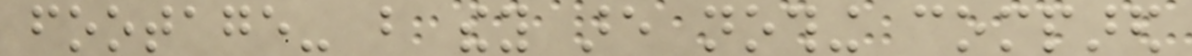footage- but they are nothing compared
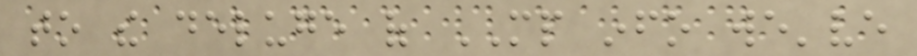to the deluge of MP info we've
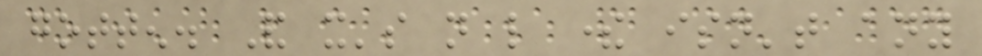gotten. And it's not like there isn't any
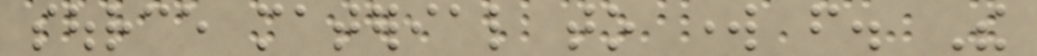source material to work from. The
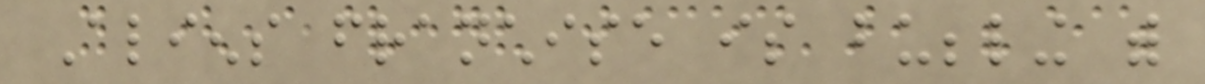Aliens franchise is bubbling with
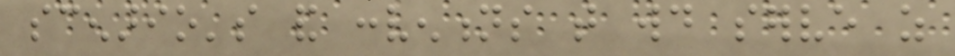scenario's and conventions that would serve as
